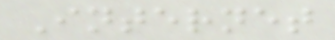Internet
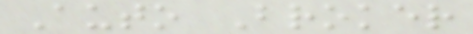Auto Broker
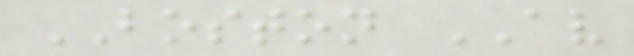BOSTON AV
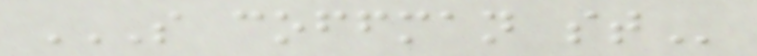S COFFMAN ST
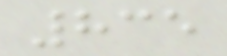835
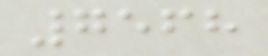7568
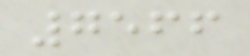7566
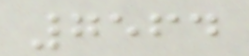7564
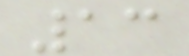13
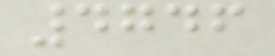4746
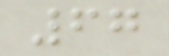67
